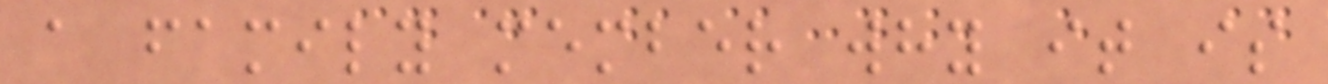a family member why it is
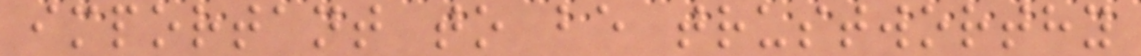important to be trustworthy
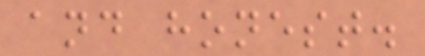and honest.
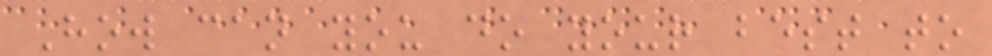How can you do your best to
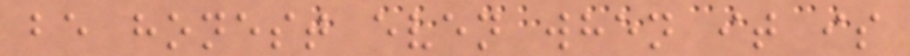be honest even when it is
